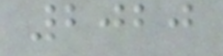2020
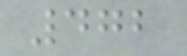472
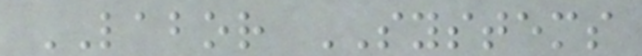LABOR SYSTEMS
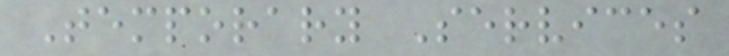Temporary Services
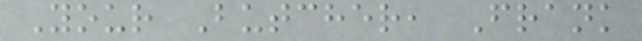Your Butcher, Frank
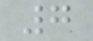7
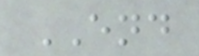END
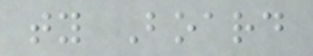ty Board
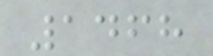1468
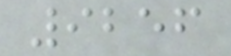9256
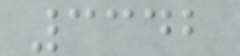3342
